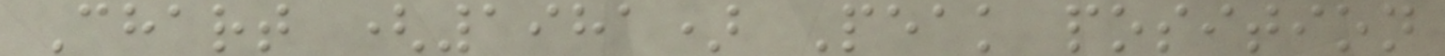Chart (1981) Peak position
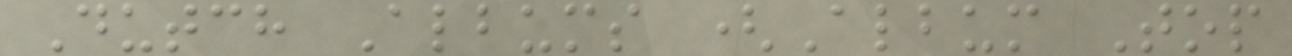Dutch Albums (Album Top
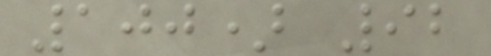100) 92
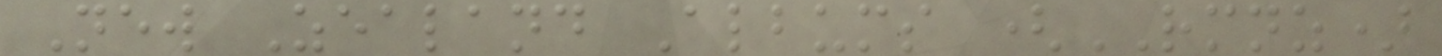New Zealand Albums (RMNZ)
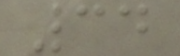34
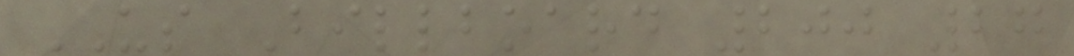US Billboard 200 27
